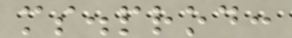ms.prod:
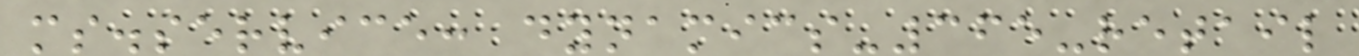ms.service: dynamics-365-retail
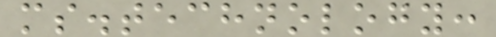ms.technology:
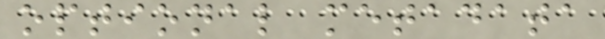optional metadata
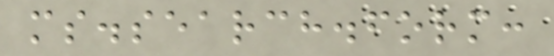ms.search.form:
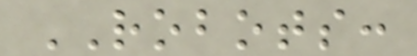ROBOTS:
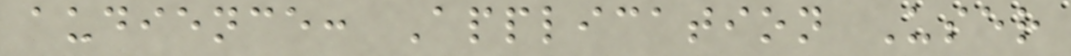audience: Application User
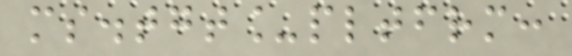ms.tgt_pltfrm:
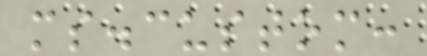ms.custom:
